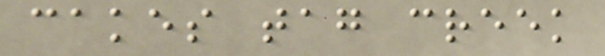cakes tag creek
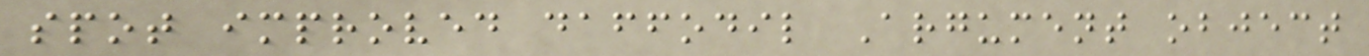spot improved daffodil Argument object
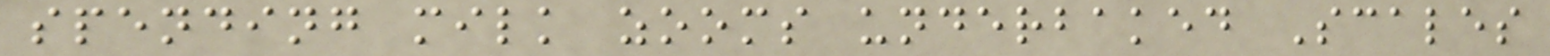spending milk zooms underbaked Scales
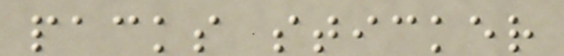packs sticker
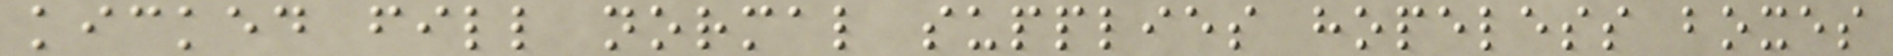kicked fill normal supplies hopeless boxes
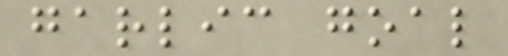garlic goal
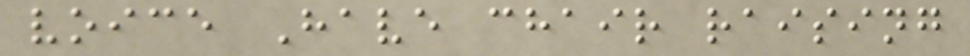voice Have chair raising
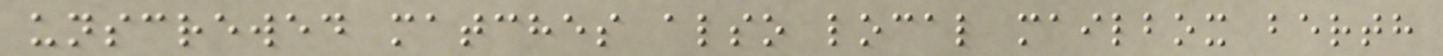unscrewed matches also local mailbox berth
